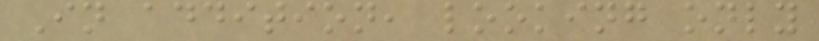In addition, looking only
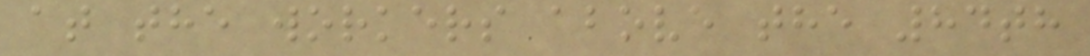at the workers above the 84th
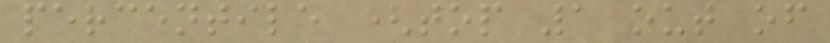percentile (top 1 out of
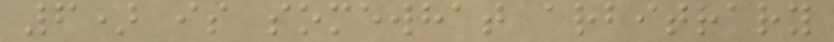6) is somewhat arbitrary
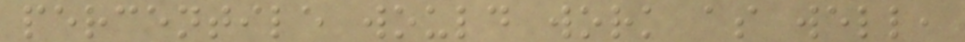percentile would work as well,
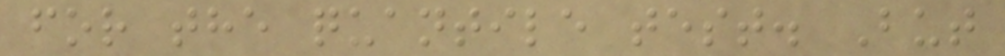for the quantile test. But
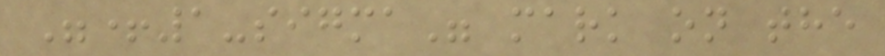"+1-sigma" mark on the
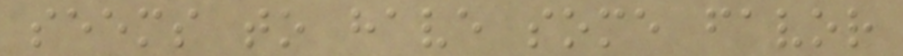seems to have some favor
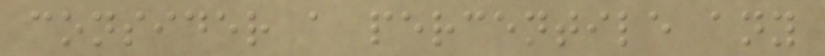consider a percentile any
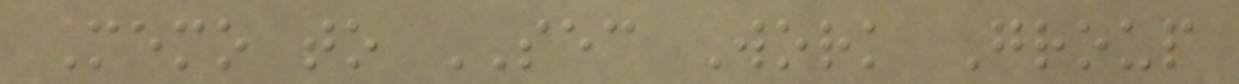Memo to SEC Work Group
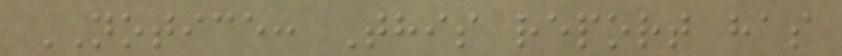NOTICE: This report has
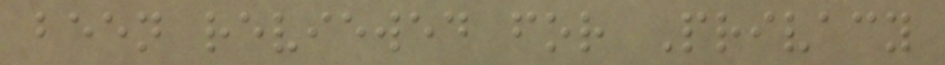been reviewed for Privacy
